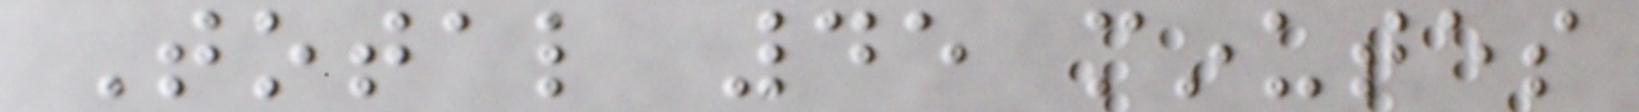Total 45 minutes
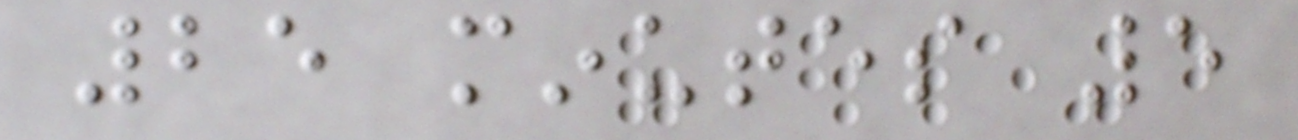25 minutes 5
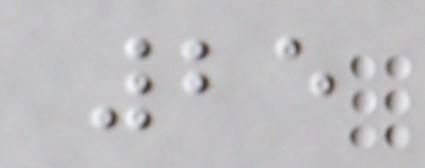25
